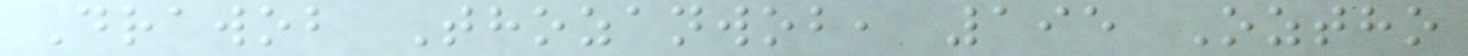Drawob Thozanwob, 195 Oztho
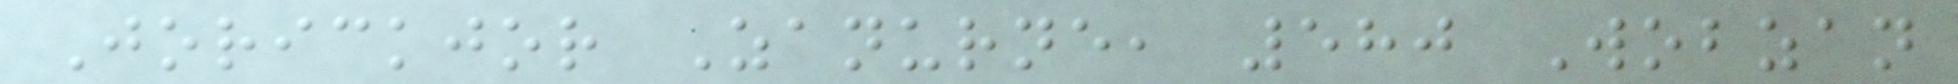Jorickjor Zanurne, 580 Wobzan
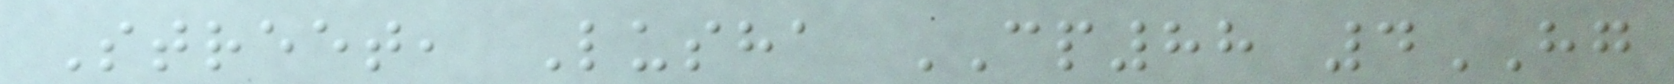Street, Lusha CP88 4HG
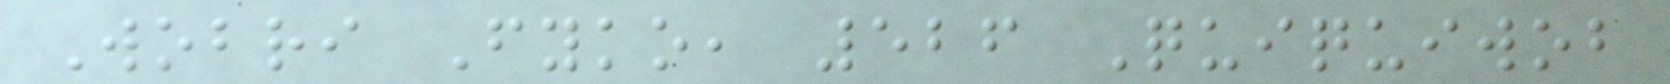Wobri Fyko, 526 Quiquiwob
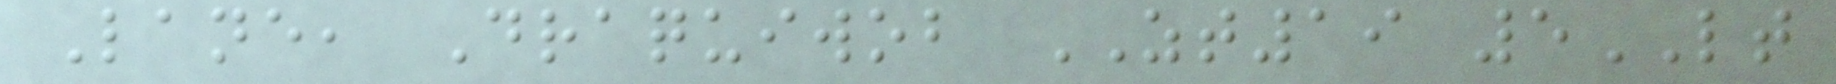Lane, Draquiwob ZT19 5LT
